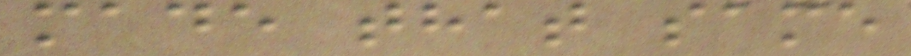made that same
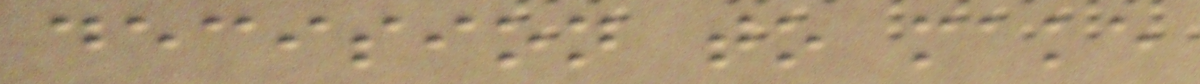decision to make
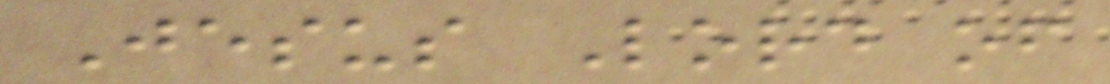Jesus Lord of
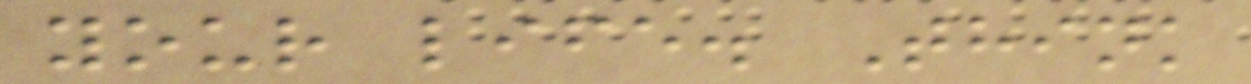your life. Think
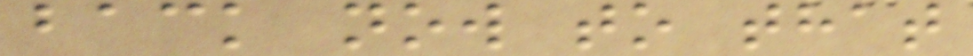back now to that
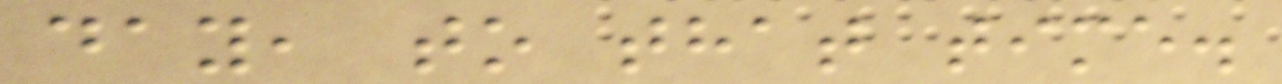day, to that time.
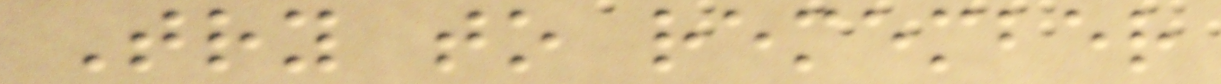Try to remember
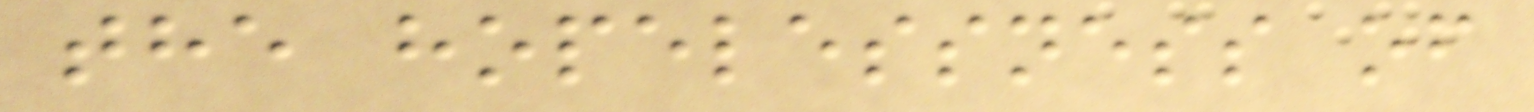the hopelessness of
